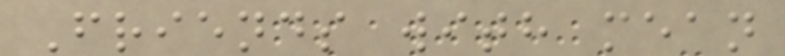Friends with mean
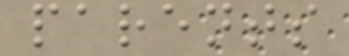parents
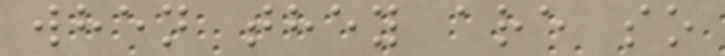when they are so
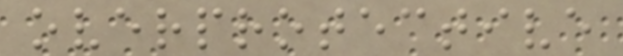overprotective
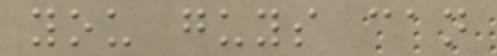you guys can
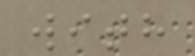with
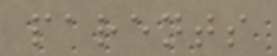parents
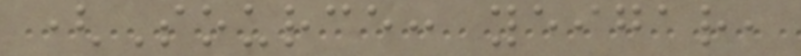(Source: yeigar,
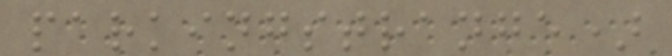parkingstrange)
